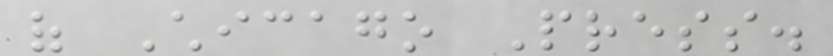of Chicago Press.
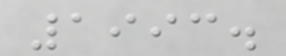1993.
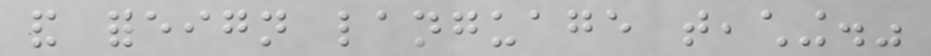and foreign language teaching."
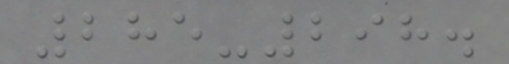285-298.
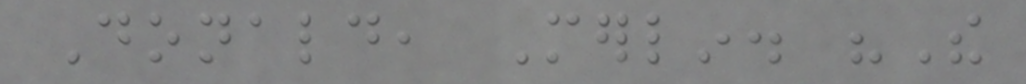Donald, Merlin. "The
